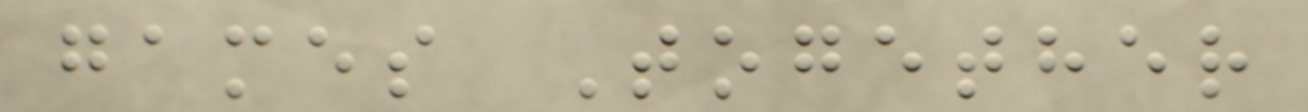games Together
